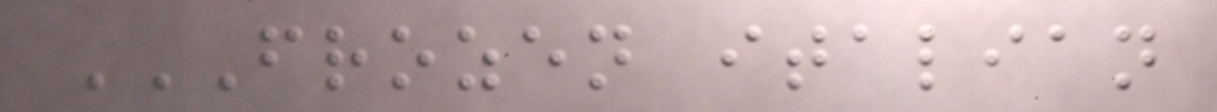FROZEN ITALIAN
